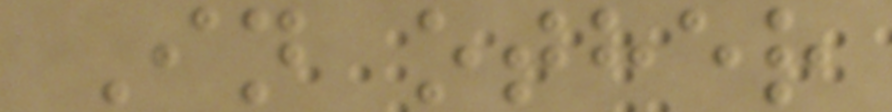In other
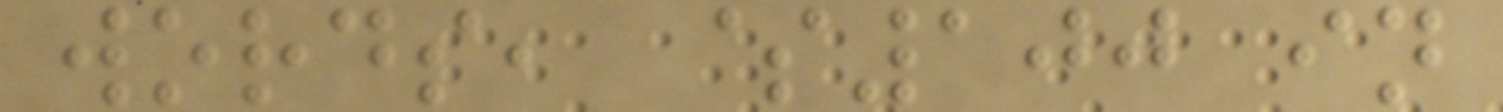words, $100 in
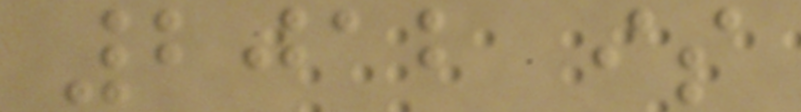2012 is
